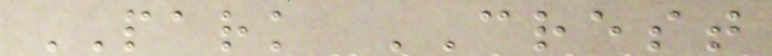PARK CREST
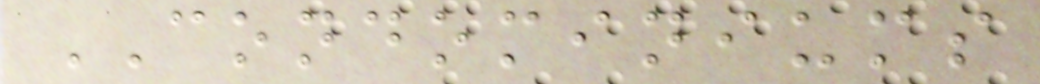CONDOMINIUMS
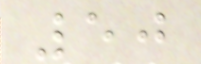50
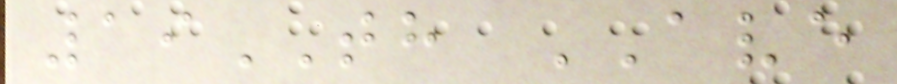19TH AVE
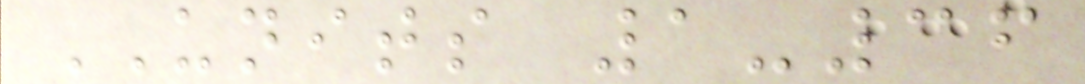UNITS 1-36
